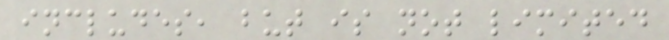includes, but is not limited
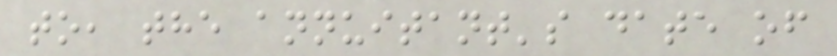to, the annuitant's date of
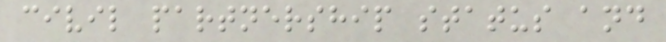civil partnership status and
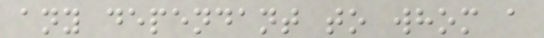any dependant to whom a
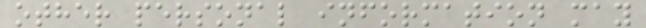other personal information may
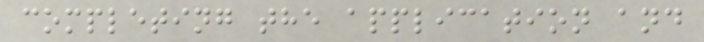completing the application and
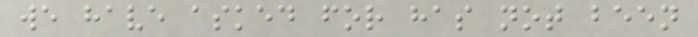we have asked for has not been
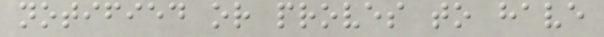notified or proves to have
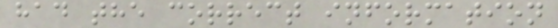had the correct information
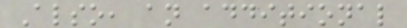Also, an additional
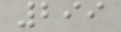299
